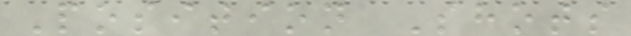Position Shots
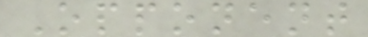Opponent
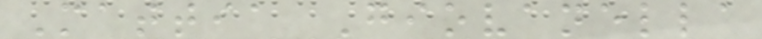Mattia Giovanella
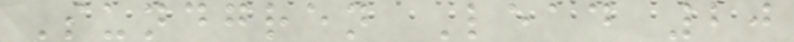Sundgren Lead 20
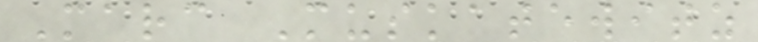Marc Muskatewitz
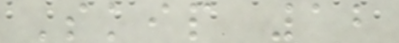Skip 12
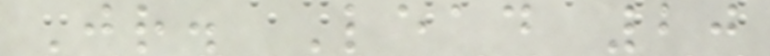Jr. Lead 20
